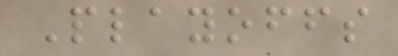Playoffs
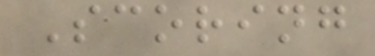Scoring
